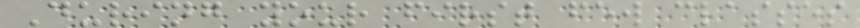During your first few classes
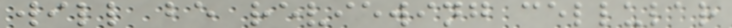will be reviewing cellular
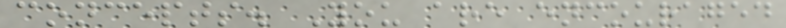concepts. You are encouraged
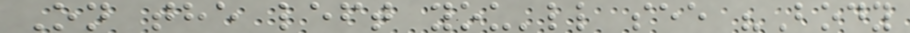On the left you'll see "Body
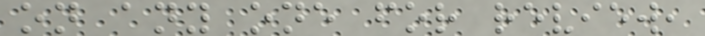on any one for review,
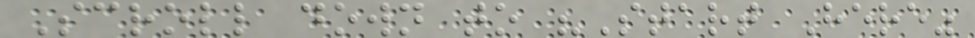Scroll down to "Start Here"
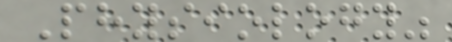Physiology"
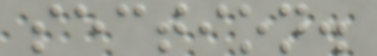section.
